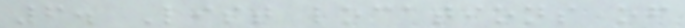6. List locations of
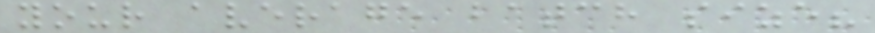your average batch size?
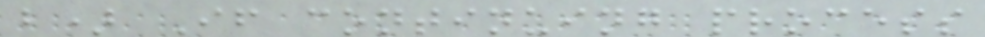b) If continuing process
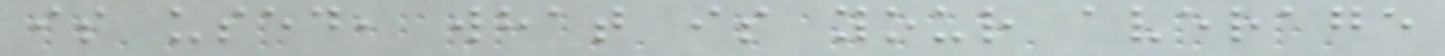is used, what is your average
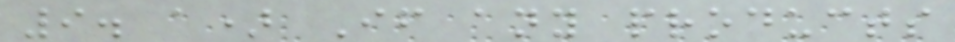9. a) If any products
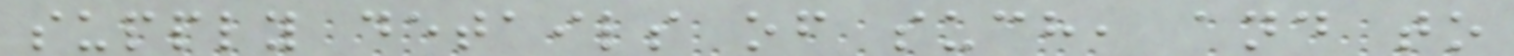supply details of such, and to
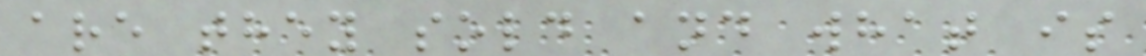are they sold and what is
